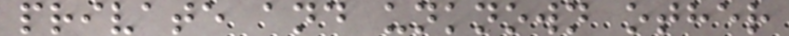private and unknown other
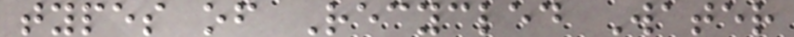types of Recycled Water
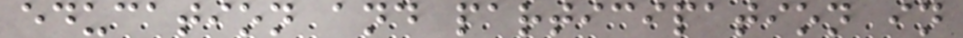education and participation in
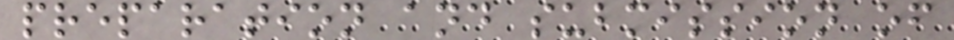preparation and submission of
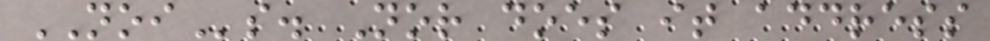NOIs. Nor does it address
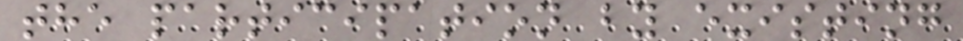the participation by existing
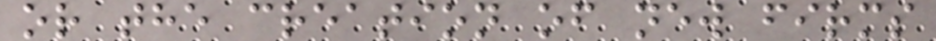or the creation of new firms
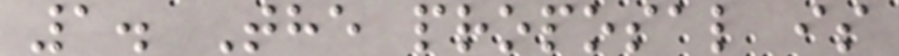1. The proposal is
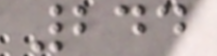244
